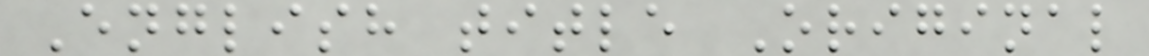English title Original
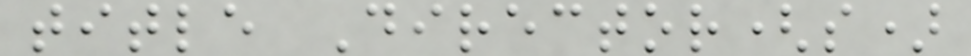title Director(s)
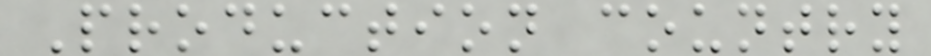Production country
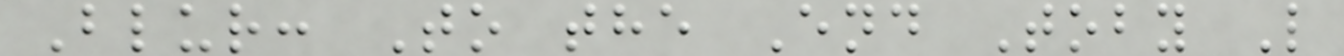Blur: To the End Toby L
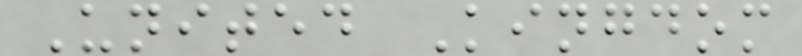United Kingdom
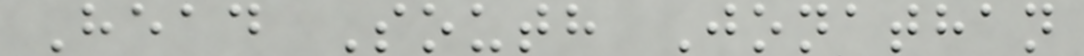Head South Jonathan
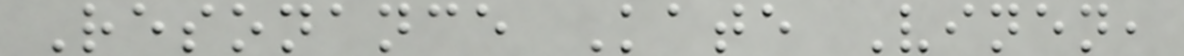Resonance Kate Vinen,
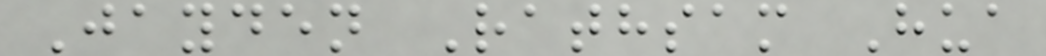Jayden Rathsam Hua
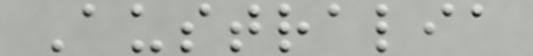Australia
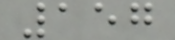157
